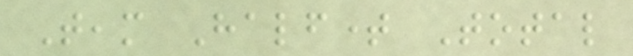Team Halftime Total
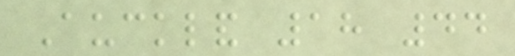Auckland 18 44
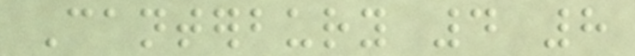Canterbury 4 8
